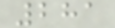281
